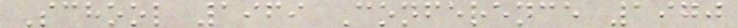School 1969 Conference 1970
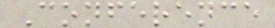Conference
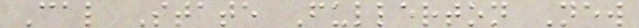Cal State Fullerton New
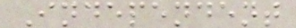Independent
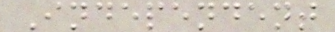Independent
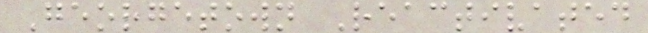Georgetown Reactivated
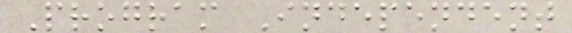Program Independent
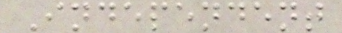Independent
